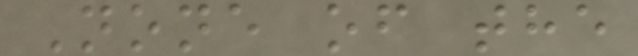None of the
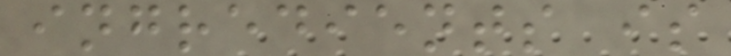ingredients is
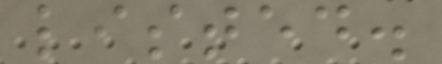listed.
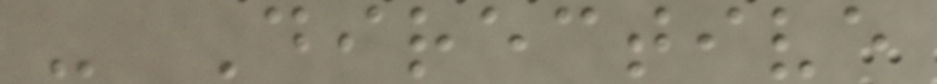- Directive
